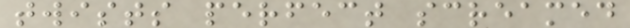twists perfect screamed
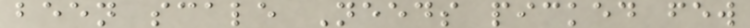been scale Needs picked few
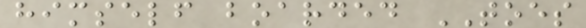himself boarded TOES
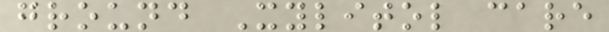ground Xylitol care
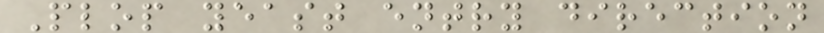Plop yeast entry direction
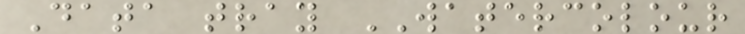Data tray WATERCOLOUR
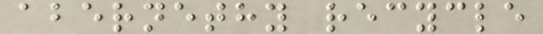abernethy recycle
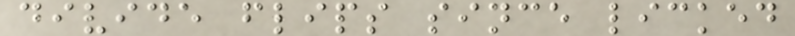divide flips since licked
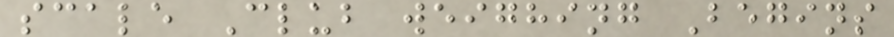scale Club weighing Begins
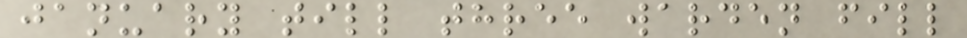january till three warden fill
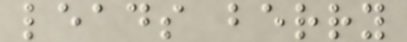leads berry
